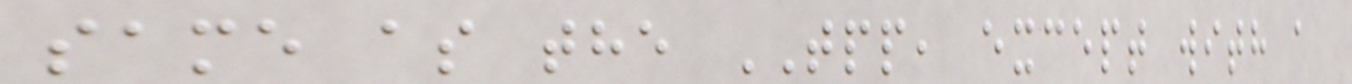same as the TPP, except with a
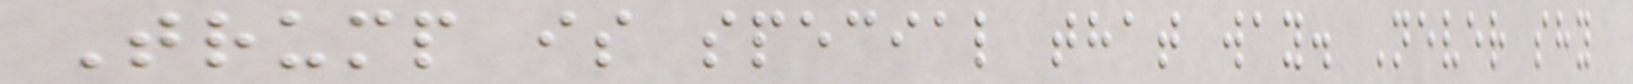Trump is special that way. Never shy
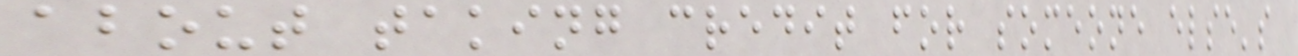about taking credit for someone else's
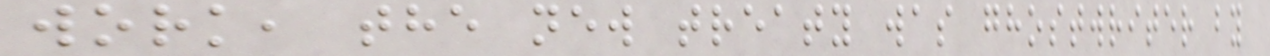work, the new treaty was ghostwriter by
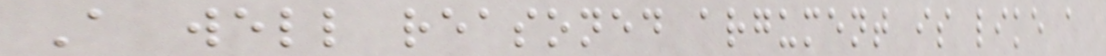A well reasoned argument is like a
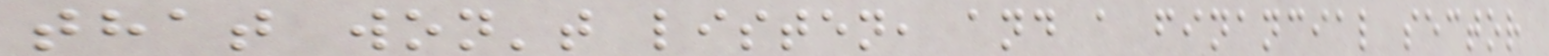that won't listen, and a financial sector
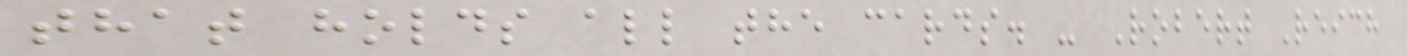that holds all the cards. - Robert Reich
